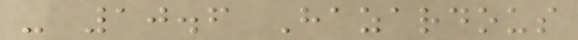- 10.6 Hazardous
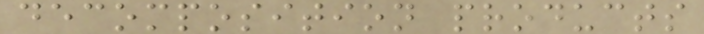decomposition products
